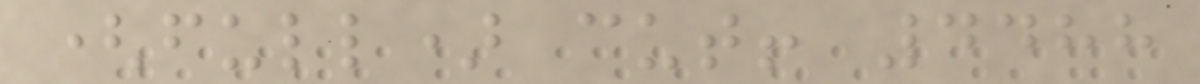(full) cut! 4488
